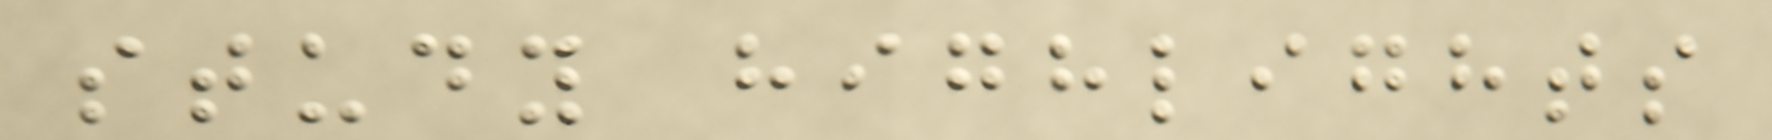study highlights
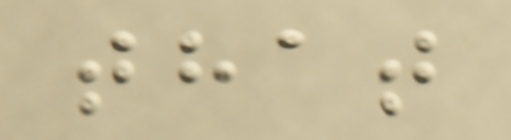that
